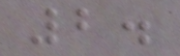2.
